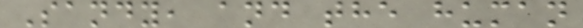Sandy, and the human
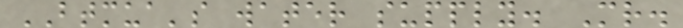BTMUA's water supply. Mr.
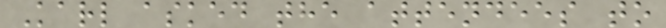Karl asked the attendees to
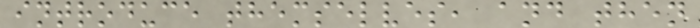introduce themselves, and then
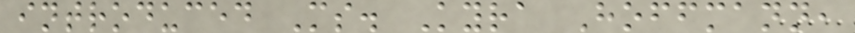introduced Ms. Kyra Hoffmann,
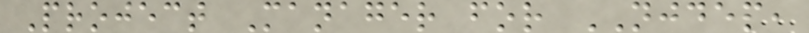Project Manager for NJDEP,
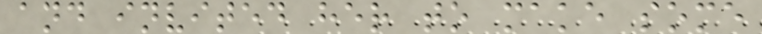and invited her to make some
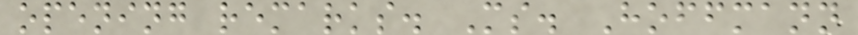opening remarks. Ms. Hoffmann
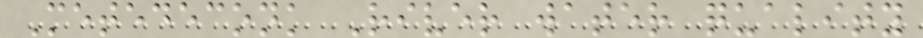Metedeconk River water quality
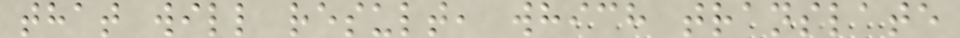that will result, which translate
